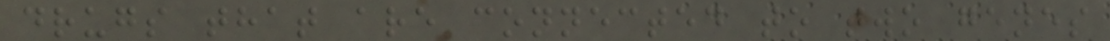drugs that are connected to two genes
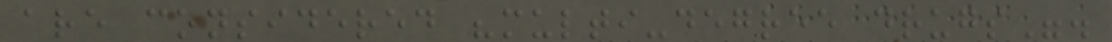are considered "multi-degree drugs".
